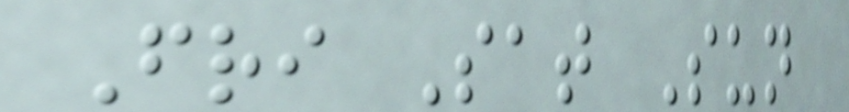Fri Sat Sun
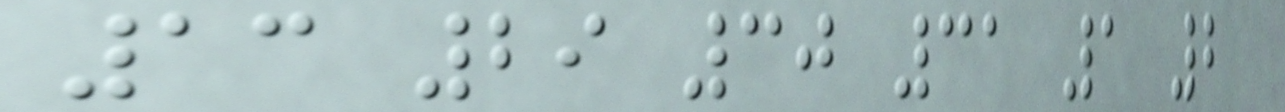13 29 30 31 1 2
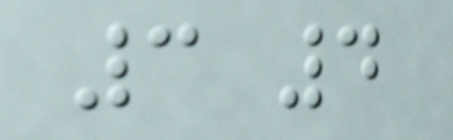3 4
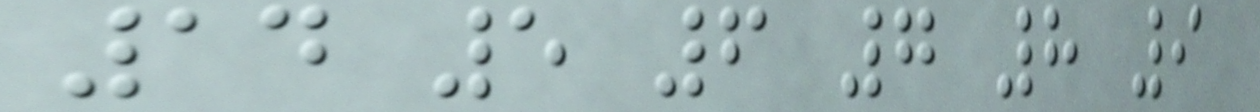14 5 6 7 8 9
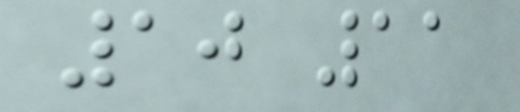10 11
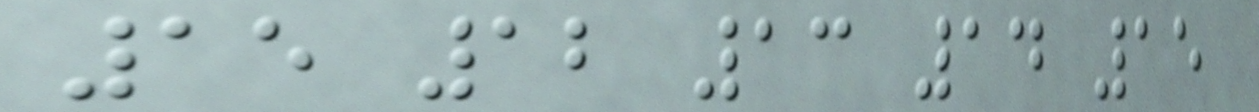15 12 13 14 15
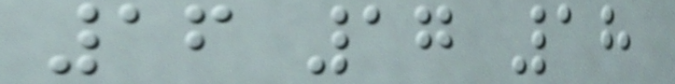16 17 18
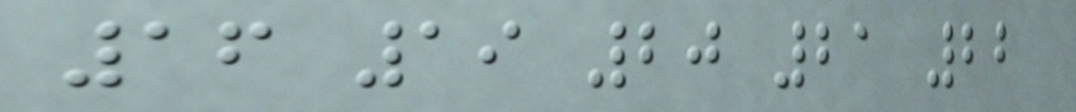16 19 20 21 22
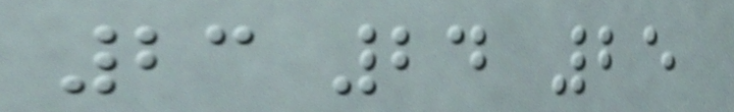23 24 25
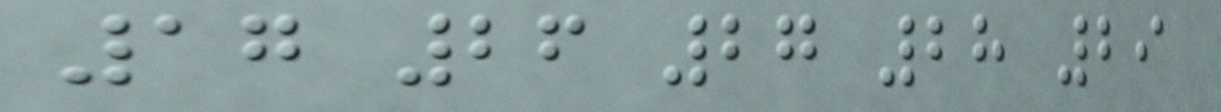17 26 27 28 29
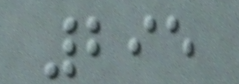295
